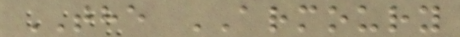THE ARMOURY
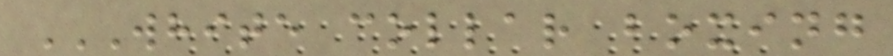WHITE COLLAR BOXING
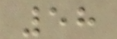58
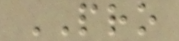PRO
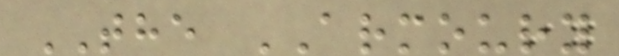THE ARMOURY
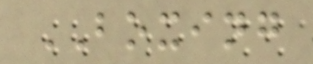BOXING
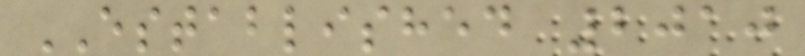ESTABLISHED 2010
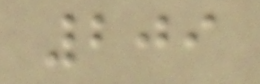209
